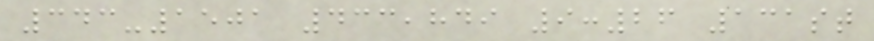343-1501 433,849 9:26 131st
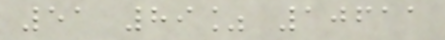51 89% 10611
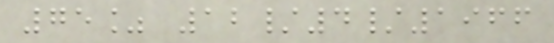75% 12/4/1966
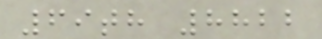69th 8822
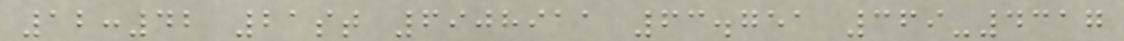12:42 21st 6908911 63.751 369-4317
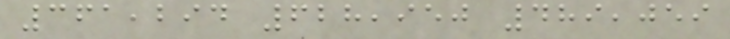361,294 628,950 489,059
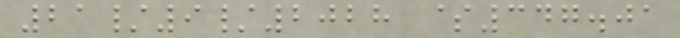21/9/2028 $347.01
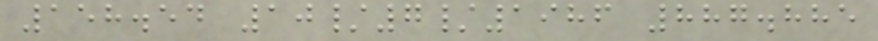158.54 10/7/1986 887.885
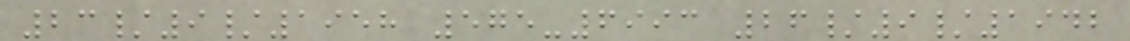23/9/1958 575-6993 26/9/1942
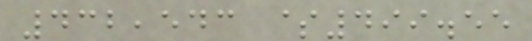432,543 $499.55
